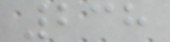238
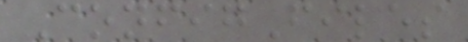ConfigFiles
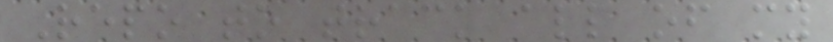Repo to track all of my
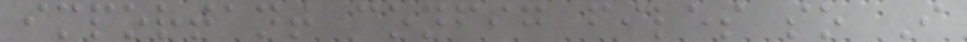important config files so I
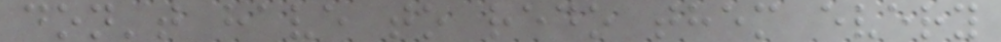don't have to redo them every
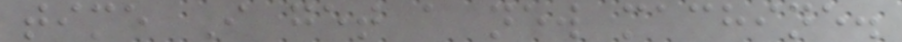time I get a new machine.
